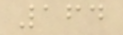164
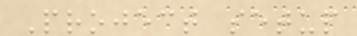Project setup
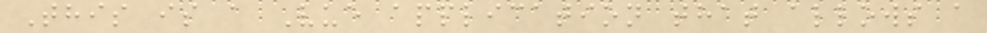This is a Vue application that allows a
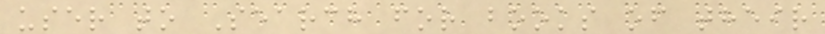user to Search for books of their
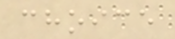choice
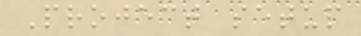Project setup
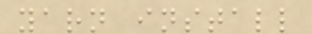yarn install
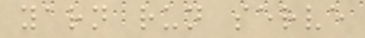yarn run serve
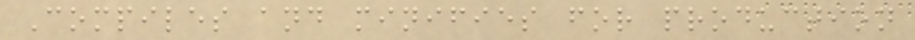Compiles and minifies for production
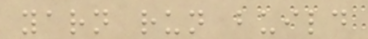yarn run build
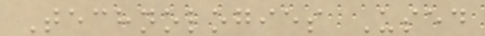Technologies Used
